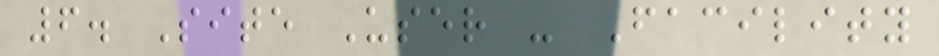6. Site User - Facility
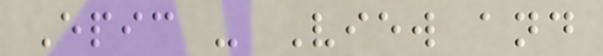Epic - View and
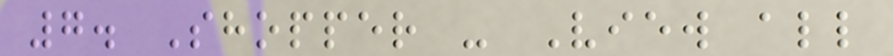7. Shopper - View all
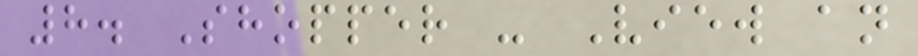8. Shopper - View an
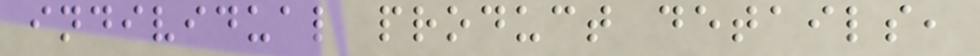individual product details,
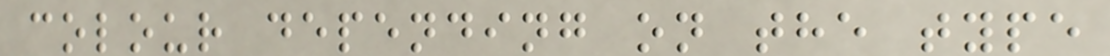colour depending on the type
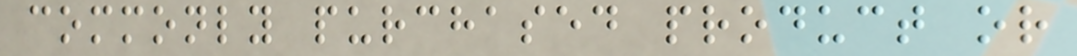commonly purchased product or
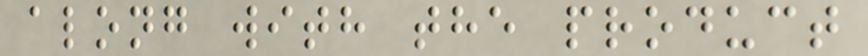along with the product
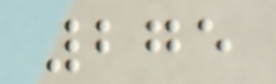275
